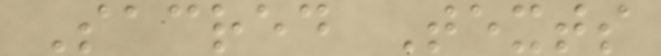Sacred Texts
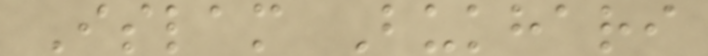Islam Bukhari
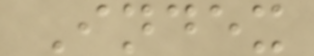Index
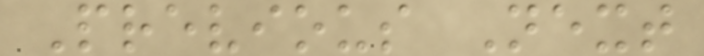Previous Next
